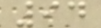94
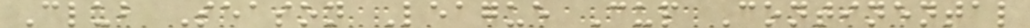Club Season League Cup Continental
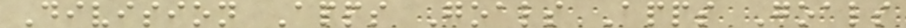Division Apps Goals Apps Goals
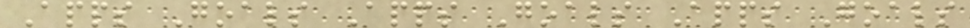Apps Goals Apps Goals Apps Goals
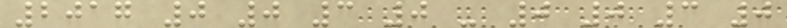2017 0 0 3 0 - 0 0 3 0
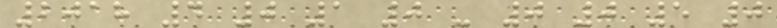2018 4 0 1 0 - 0 0 5 0
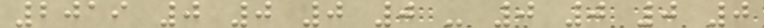2019 0 0 0 0 - 0 0 0 0
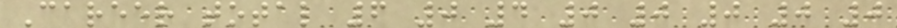Career total 6 0 4 0 0 0 0 0
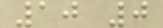10 0
